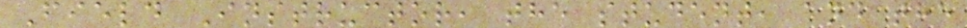Field Instructor, the student, and the
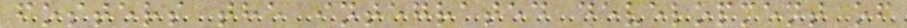fosters the integrated development of
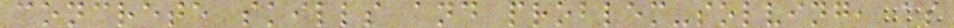concrete skills and problem-solving, as
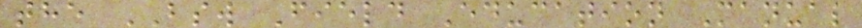the BSW Field Education Manual
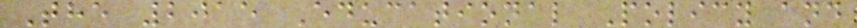The 2015 Educational Policy and
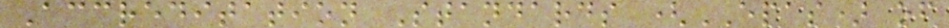Accreditation Standards (EPAS) of
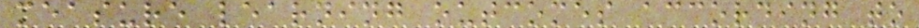measure learning outcomes according to
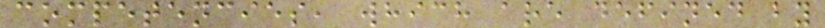competencies, which are defined by
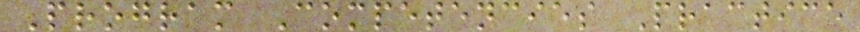Program Competencies Practice
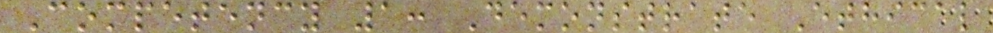Competency 1: Demonstrate Ethical
